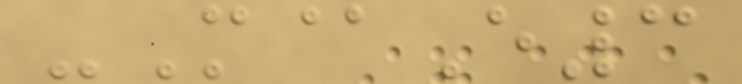-M@E3
